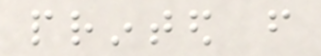printed from
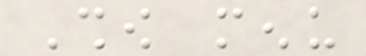Show menu
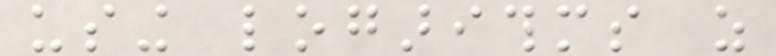using logarithms as
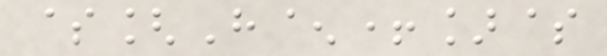$[H^+]$
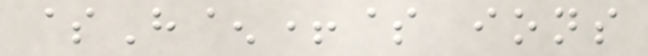$H^+$ ions
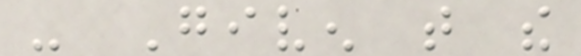- Given that the
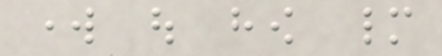work out how many
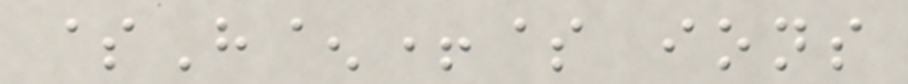$H^+$ ions
